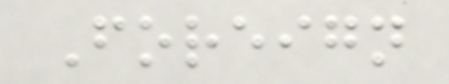Foreign
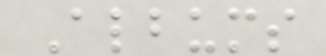Albums
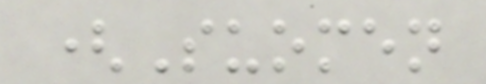(Suomen
